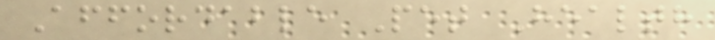Affordable Pet Health
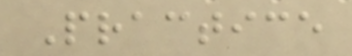Practice
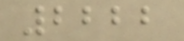2222
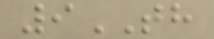9TH
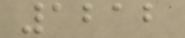1212
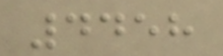4458
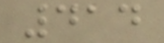414
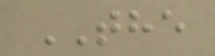THE
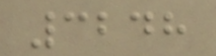3248
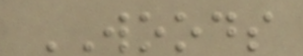WOODS
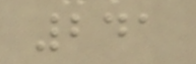241
